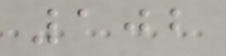102
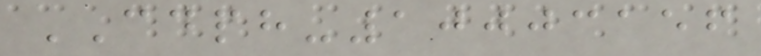CDPH-10003156
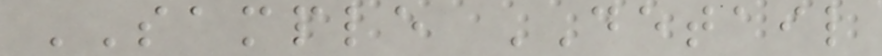SAMPLE DETAIL
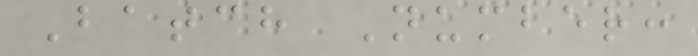Batch Number:
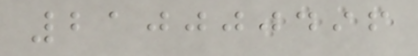210000496
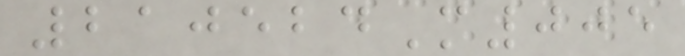210524M005
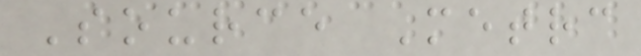Source Metrc
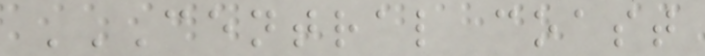CENTRAL COAST
